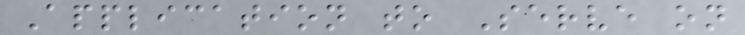Application to Serve on
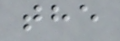the
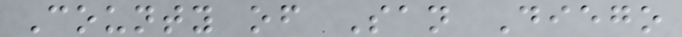County of San Diego
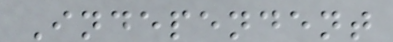Independent
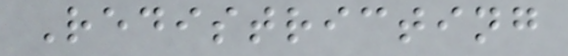Redistricting
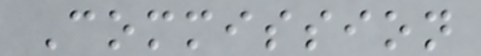Commission
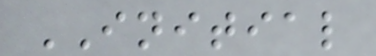INITIAL
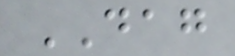DAG
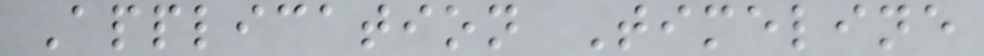Application Timeline
